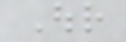Our
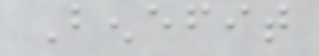Benefit
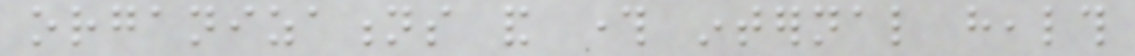organizations and through internal health
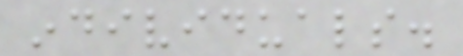individuals.
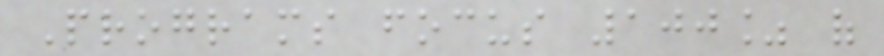Programs focus 100% of
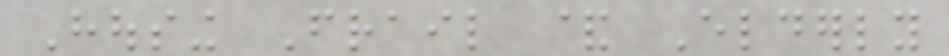Housing Frail & Elderly
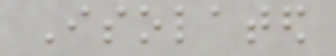Isolated
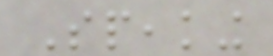Speaking
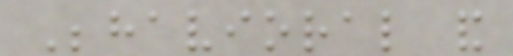Behavioral and
